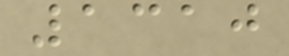1310
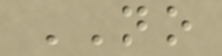NO
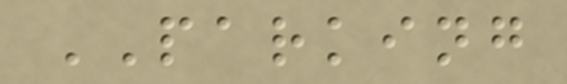PARKING
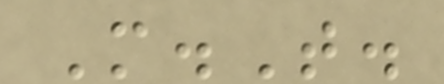M.T.
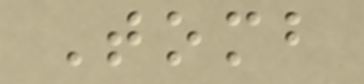Tomb
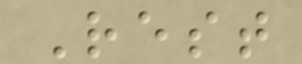Rest
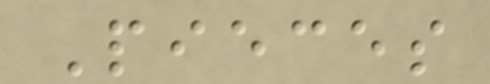Pieces
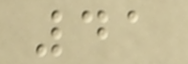41
